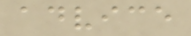advice
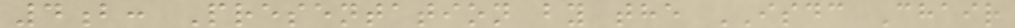4b: Presentation by the ISDC Chair
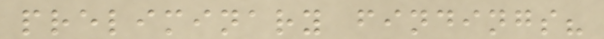preliminary findings?
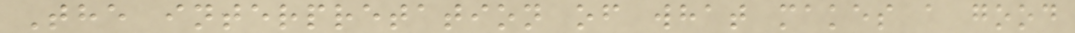The interpretation of what makes a good
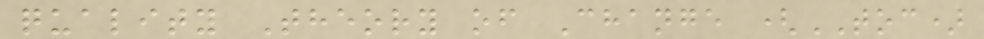quality Theory of Change (TOC)
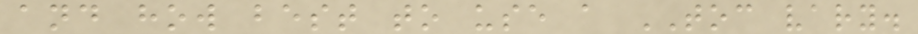and how best to use a TOC vary.
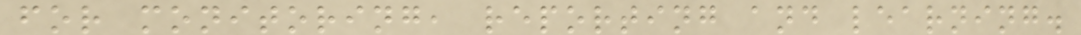for monitoring, reporting and learning.
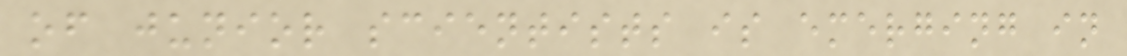of junior scientists is emerging in
